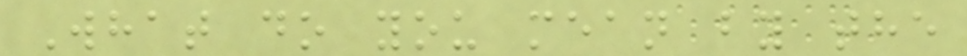What do you mean by the
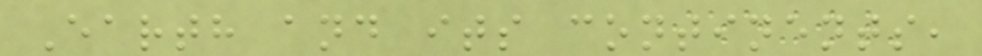Earth and its continents,
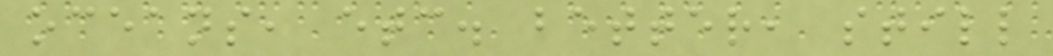oceans, etc. better, still
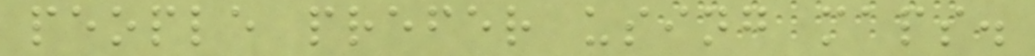people prefer using maps.
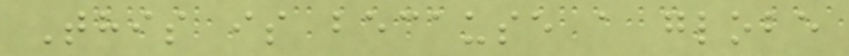This is because a globe
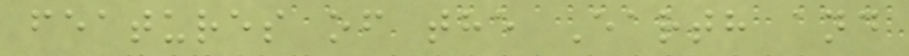features of the Earth and
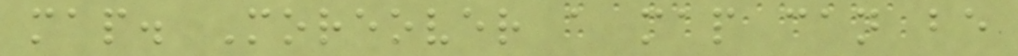map. Moreover a map can be
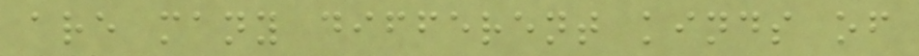are many different kinds of
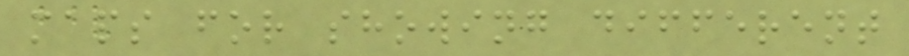maps for showing different
